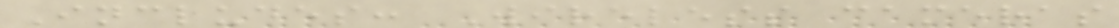Includes: Wireless cameras
